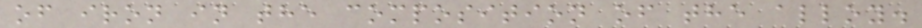of iron in the composition of the alloy.
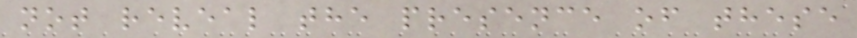not reveal the presence of these
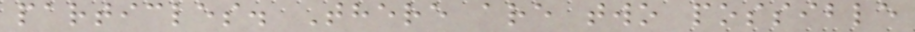particles. There are two possible
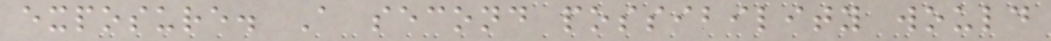exposure. A second possibility would
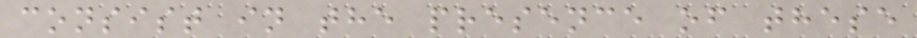consist in the presence of these
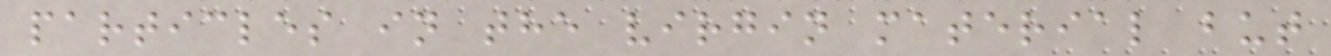particles in the virgin material but
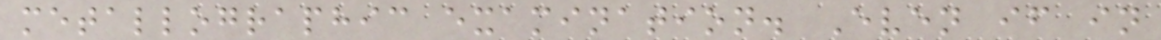metallographic examination. Even if in
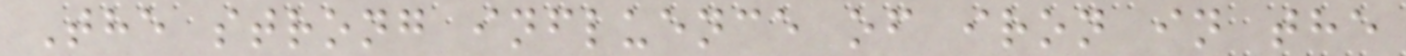The strong influence of iron in the
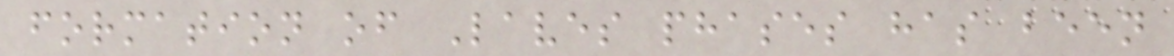formation of Laves phases has been
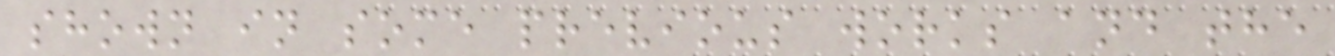shown in some previous works and the
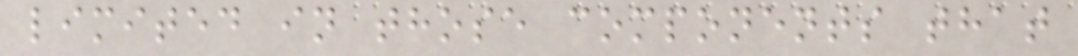limited in those components that
